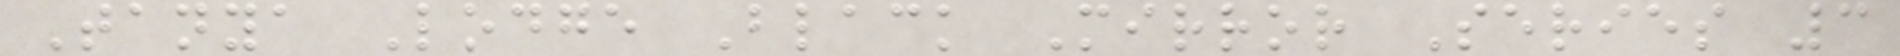Tanya Lodge Black Mirror Series 3
